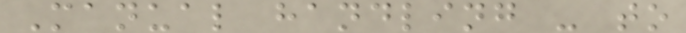Manual handling - to
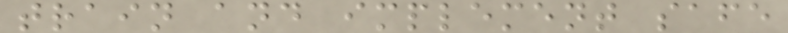train and implement safe
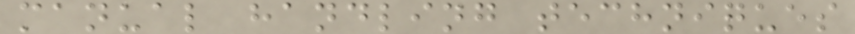manual handling techniques
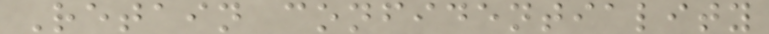Retain confidentiality
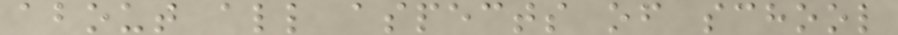about all aspects of school
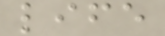life
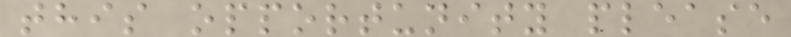this opportunity please
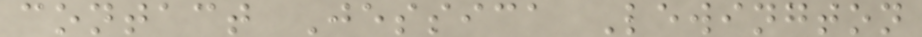contact Jessica Lewington
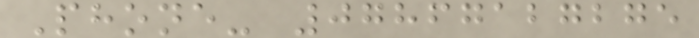Phone- 07867127275
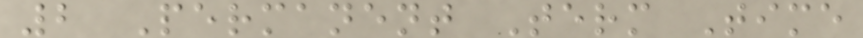2 Permanent Term Time
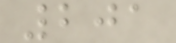201
